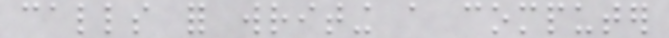calls for writing a computer
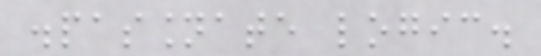dispassionate logic.
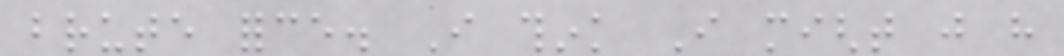brute force. I think I might just have
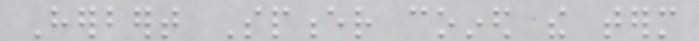Herbert Spencer coined the term
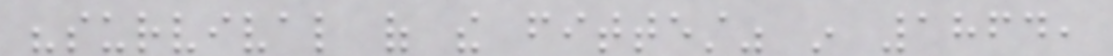"survival of the fittest" in 1864,
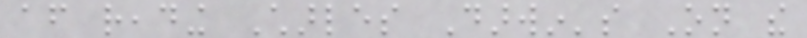after reading Charles Darwin's On the
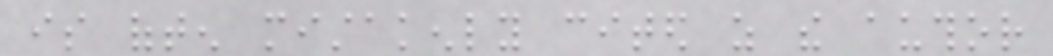is often mistakenly cited as the author
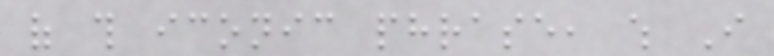of this iconic phrase, which I
